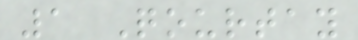1 Qourtay
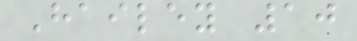Hailey 10
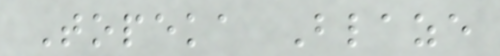Topeka Blaze
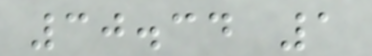30.34 1
